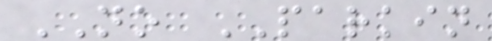NO PARKIN
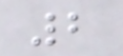2
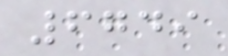6749
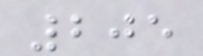205
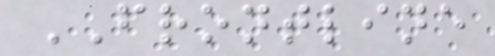FRONTLINE
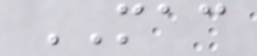MAC
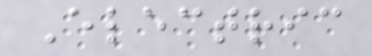Electric
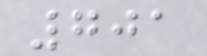701
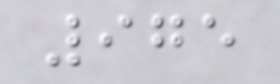975
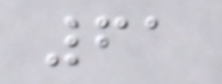61
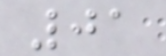01
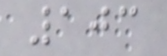103
